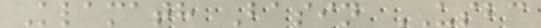Klamath Basin USBC
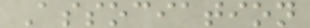Association
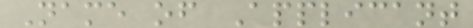Name of Applicant
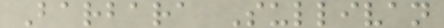Barbara Sullivan
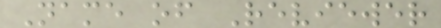Name of Reviewer
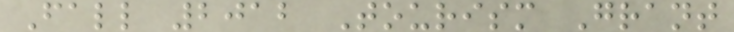Fall 2012 Tourism Grant
